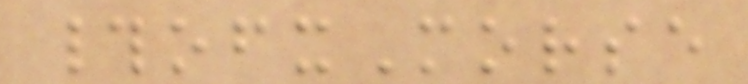#ofxMorse
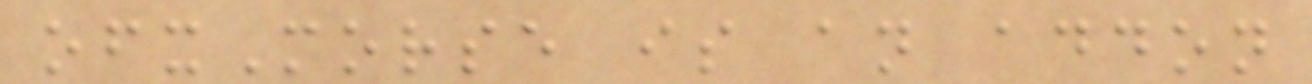ofxMorse is an addon
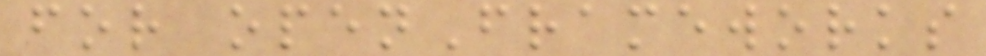for openFrameworks
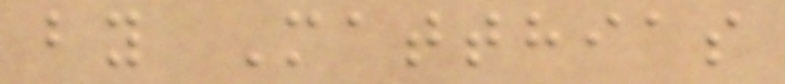by Matthias
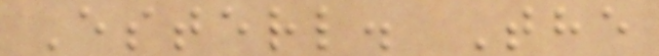Esterl. The
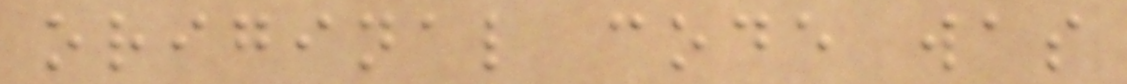original code was
